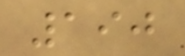190
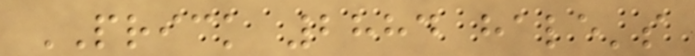PRICK 2884 hale's
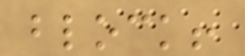block!
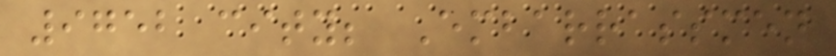9752 city; Embarrassmen
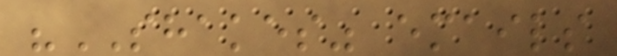"SHAKES" emails
